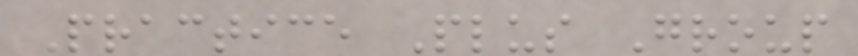Practice Plus Group
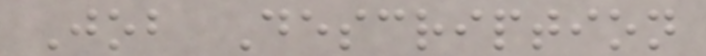Job Description
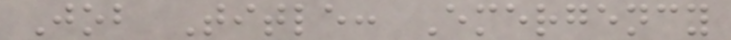Job Title: Emergency
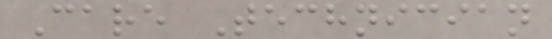Care Technician
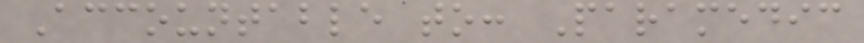Accountable to: Paramedic
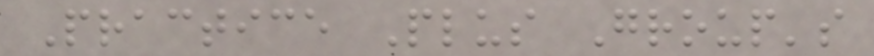Practice Plus Group's
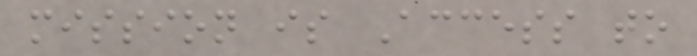mission is Access to
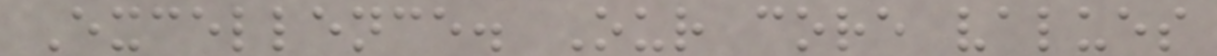Excellence. Our core values
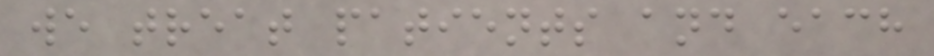we treat patients and each
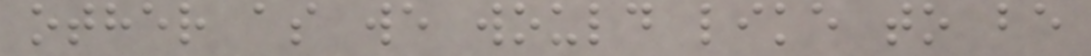other as we would like to be
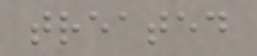treated
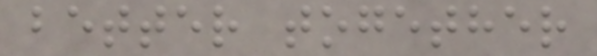better together
